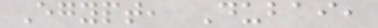Egypt, Dubai,
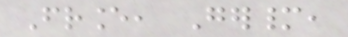France, Germany,
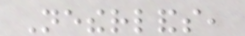Netherlands,
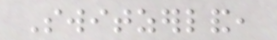Switzerland,
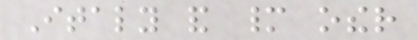Italy and many other
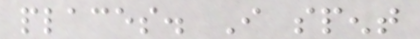places. I spent
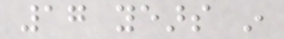17 years in
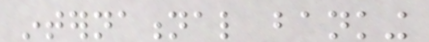international banking
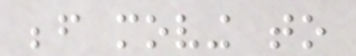before moving to
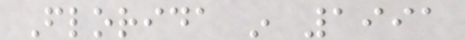Florida in 1991
